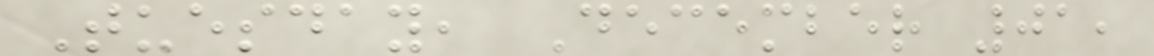Tuesday, December 01,
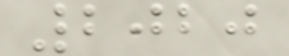2020
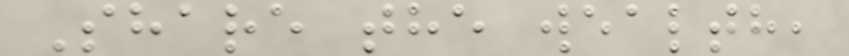Share the wealth,
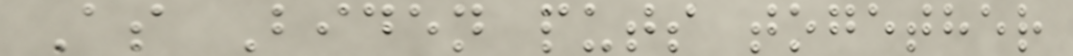As Biden puts together
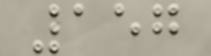157
